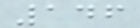146
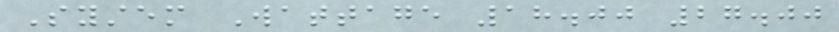System Wattage 18.00 27.00
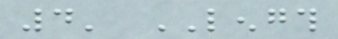4' LENGTH
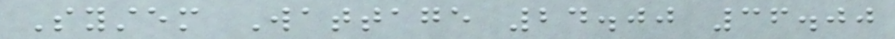System Wattage 24.00 36.00
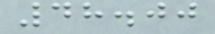48.00
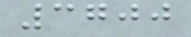3700
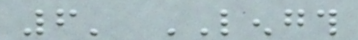6' LENGTH
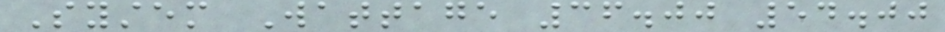System Wattage 36.00 54.00
